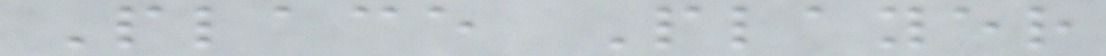Place Player
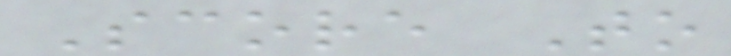Score To
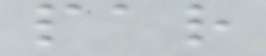par
